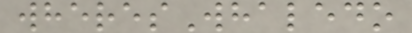wheresWhaledo
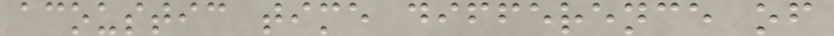acoustic time difference of
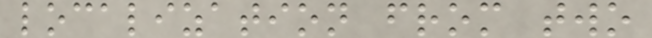localization from two
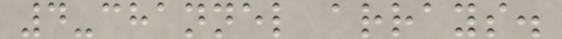4-channel arrays.
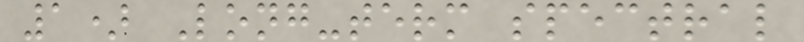1) Long-term spectral
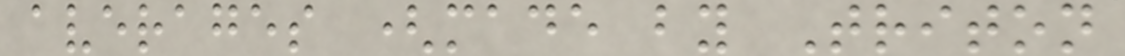averages (made by Triton
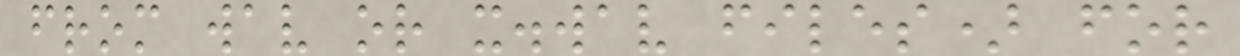from wav or x.wav files) for
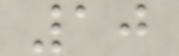10
